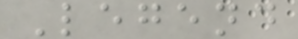Legend
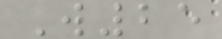W25
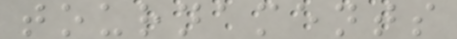tournaments
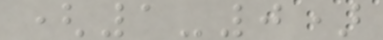(1-0)
